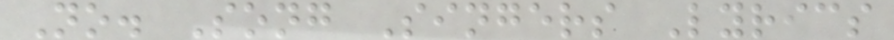No. Song Singers Lyrics
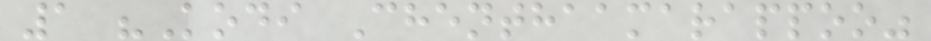1 "Kodi Chenthaamarappoo"
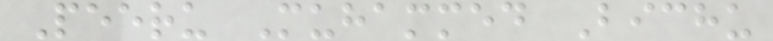Peeru Muhammed Bichu
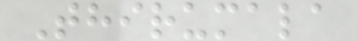Thirumala
